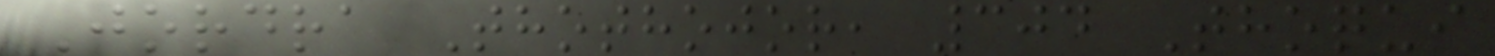Jordra Thothojor, 304 Thoqui
